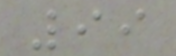99
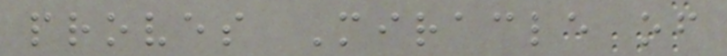proves Miracle of
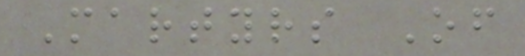Martyrs Of
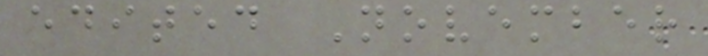edited November
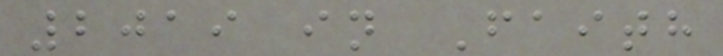2019 in Faith
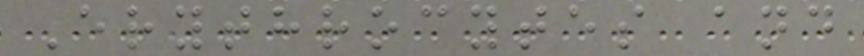Erythrocytes and
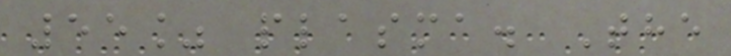55% plasma. The
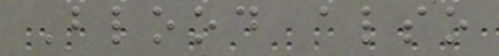Blood also
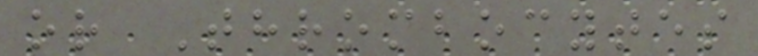or Thrombocytes
